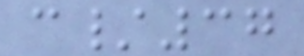c/37
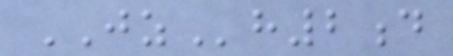JZh2d
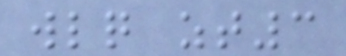wlq zt3
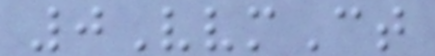0VvmCt
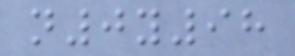n0y98
